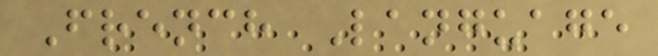French Language
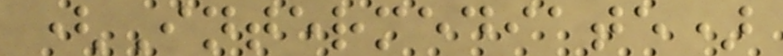(Intermediate)
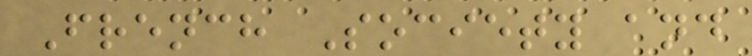French Society and
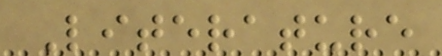Literature
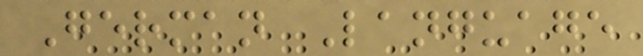German Language
